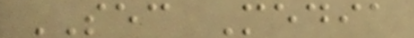SEC Media
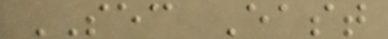SEC East
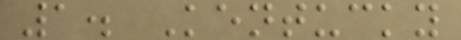1. Kentucky
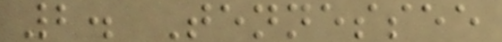2. Tennessee
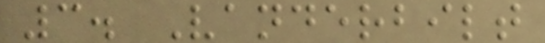3. Vanderbilt
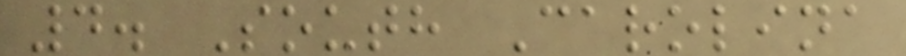4. South Carolina
